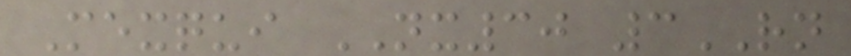Mexqui NX30 3RN
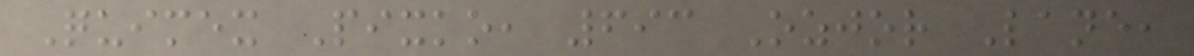Quimex Pixko, 693 Ozjor Lane,
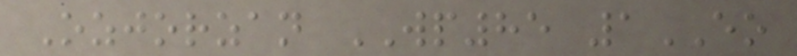Ozjorzan WP85 1EO
